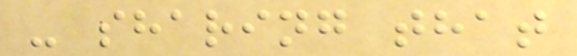- sharing that
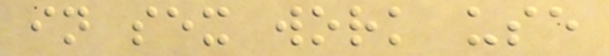in sex work use
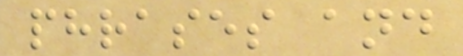phrases and
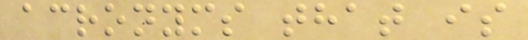acronyms that is
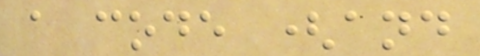a code (and
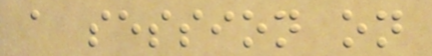a session on
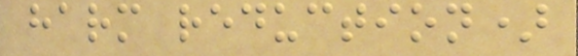harm reduction)
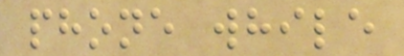phone while
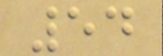54
